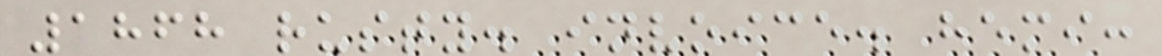1868 rusty. invoice. hemi:
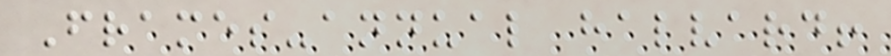Frames-annual halvard!
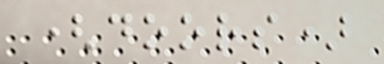(doors)
